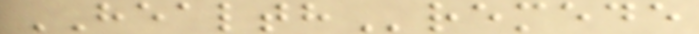HEALTHremede
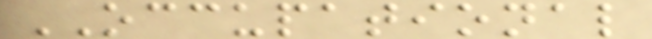OCCUPATIONAL
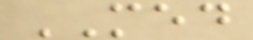MED
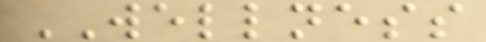WELLNESS
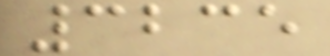3235
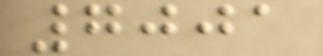7001
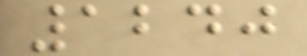1240
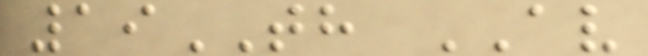19TH AV
